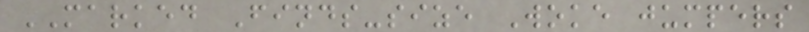MARKED Finds-size Woke jumpers
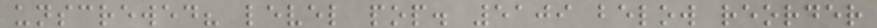unscrewed? level pop. 5109 below reorder
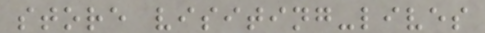store visiting-lives
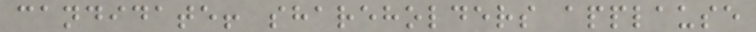candidate! shareholders applause
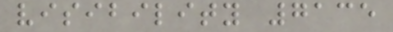visibility 7135
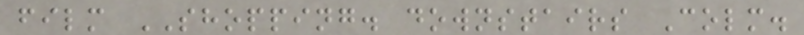film SHOPPING. downstairs Colm.
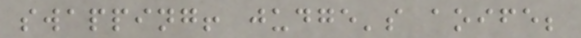swapping! judge's aoife;
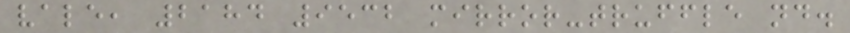vale, 2184 9532 mirror-truffle nd.
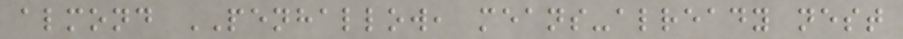almond PENHALLOW, means-already nest
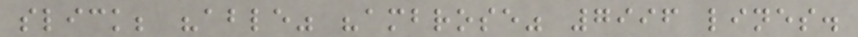slick; "able" "ambrose" 7996 lines.
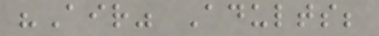"Air" Adults;
